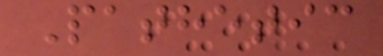Pathetic
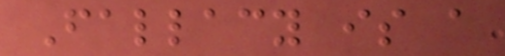Fallacy is a
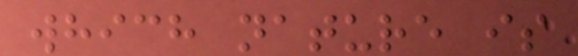which nature is
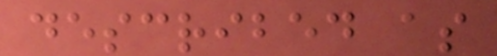described as
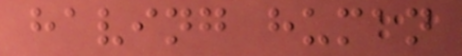having human
